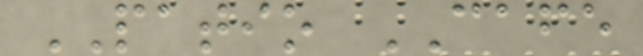PATIO CAFE
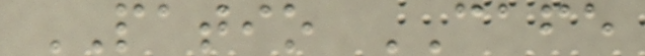PATIO CAFE
